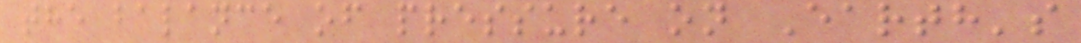the balance of pressure on Earth's
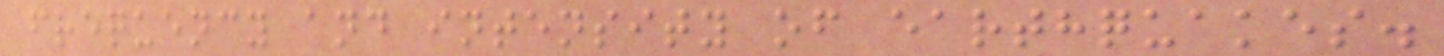frequency and intensity of earthquakes.
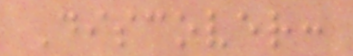Discover:
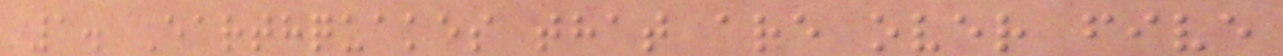1. Earthquakes that are over five
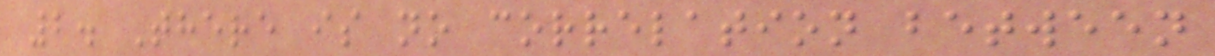2. There is no correlation between
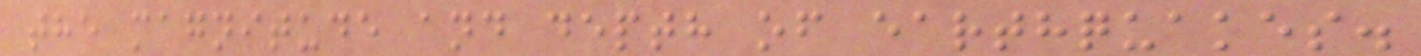the magnitude and depth of earthquakes.
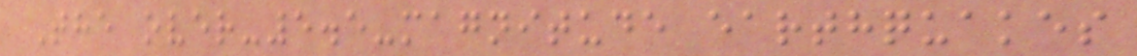The over-5.5-magnitude earthquakes
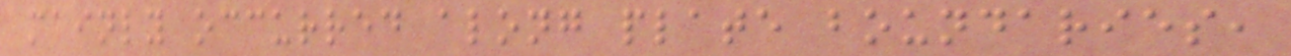mainly occurred along plate boundaries,
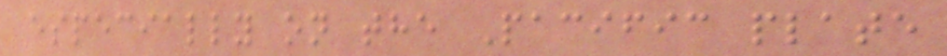especially on the Pacific plate
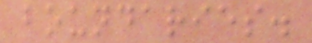boundaries.
